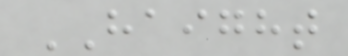HAIGHT
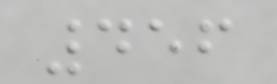456
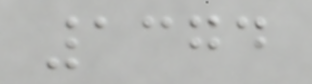1374
